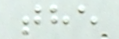the
